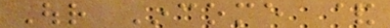Our Income &
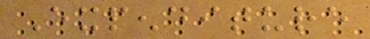Expenditure
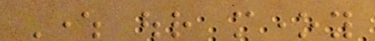Where our money
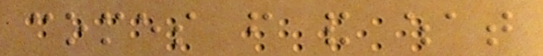comes from and what
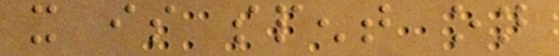it is spent on
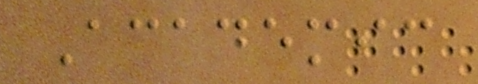Academic
